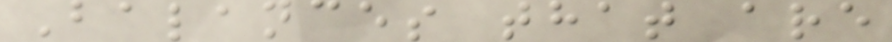Balances that are
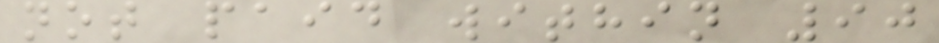not paid within 90
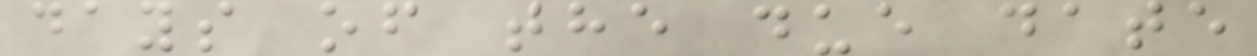days of the due date
